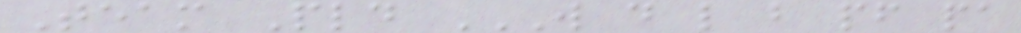Team Pld W D L B PF PA
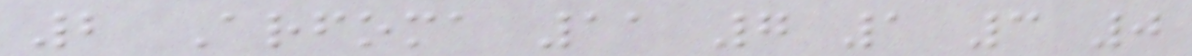2 Arfoma 11 7 1 3 0
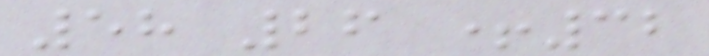58 26 +32
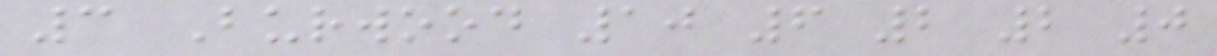3 Burwood 10 6 2 2 0
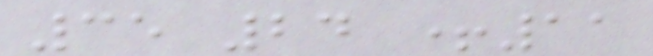35 24 +11
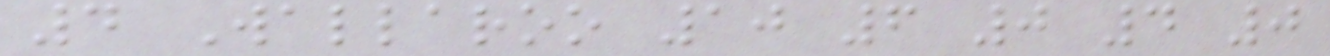4 Wallaroo 10 6 0 4 0
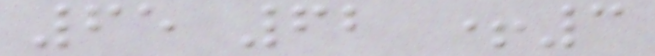65 62 +3
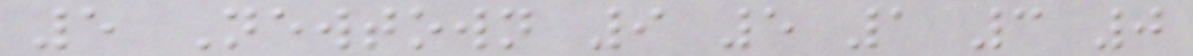5 Newtown 9 5 1 3 0
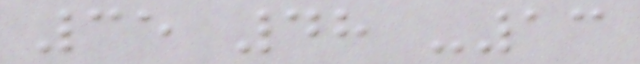35 48 -13
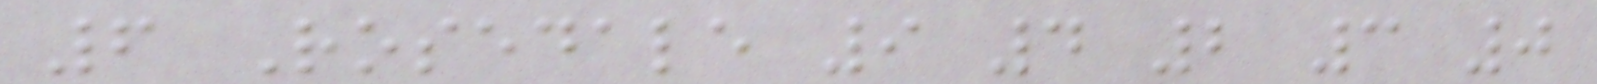6 Rosedale 9 4 2 3 0
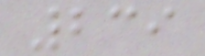239
